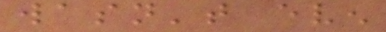wasn't even
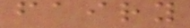fairy
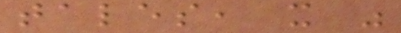tales, it was
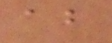about
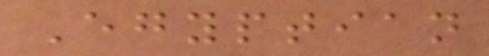Egyptian
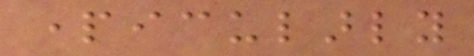particularly
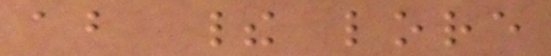about their lore
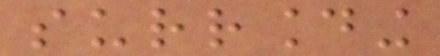surrounding
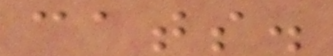cats.
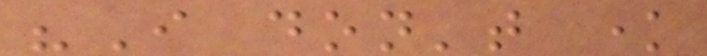"I don't know
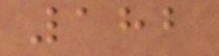182
